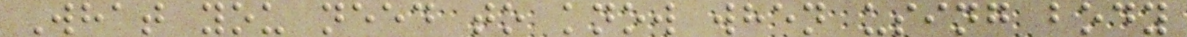What you need to know when using body
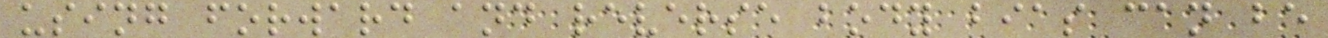using forward and reverse body bias can be
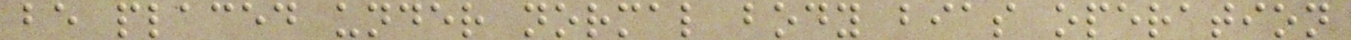be placed under normal body bias operation
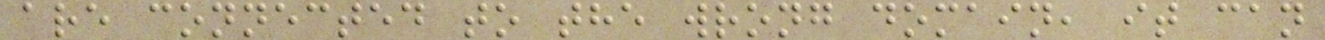are connected to the wrong domain, it can
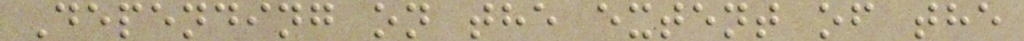Depending on the extent of the
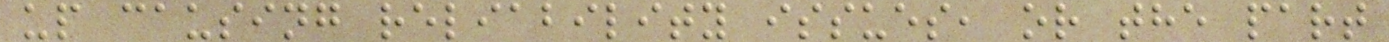up causing reliability issues, or the part
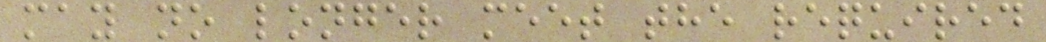may no longer meet the required
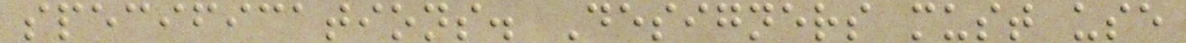specifications. Designers must use
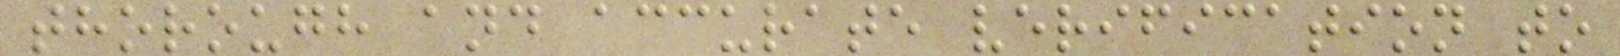thorough and accurate verification to
